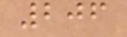206
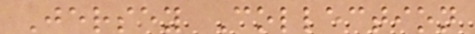Jersey Collection
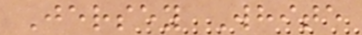Jersey White
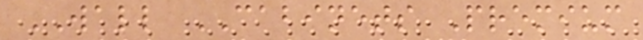WALL CABINETS Premium
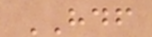HDF
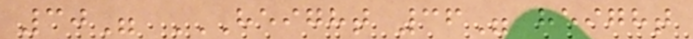30" HEIGHT 36" HEIGHT
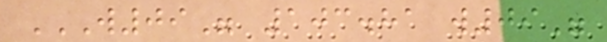W09" 103.81 W09"
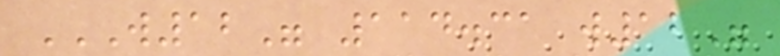W12" 114.31 W12"
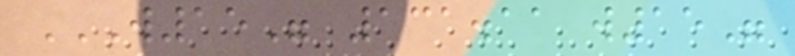W15" 131.11 W15"
